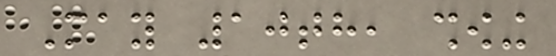May 10th, showing
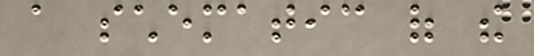a schematic of the
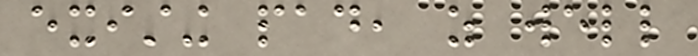existing pad, as well
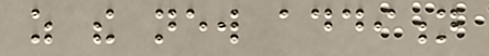as the new addition
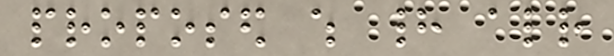proposed which had already
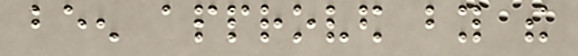been approved by the
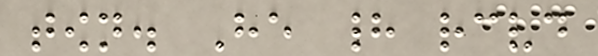town. He had received
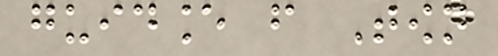guidance from Town
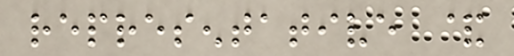representative &
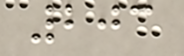203
